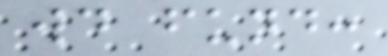would fund:
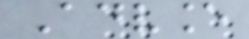Advance
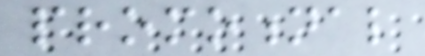promotional
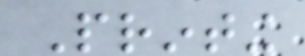Printing
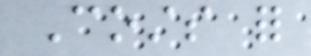Costs for
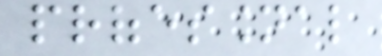professional
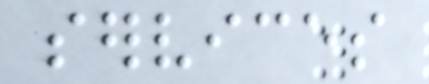services
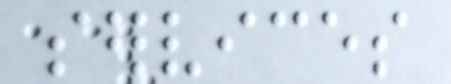services
